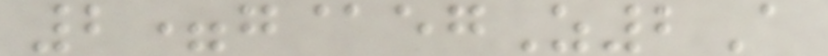2=g@egZ2A
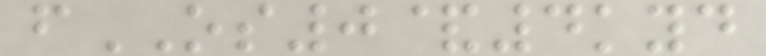fOS0&4kyd
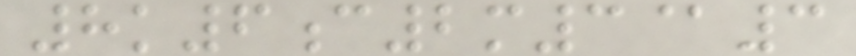8k6c2m3@3
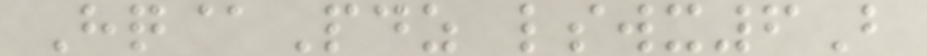Hq@Pdz lswx6B
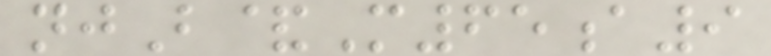njB&M65a9
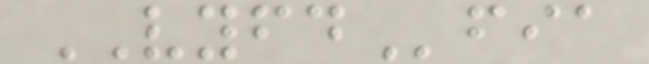VYFDfia
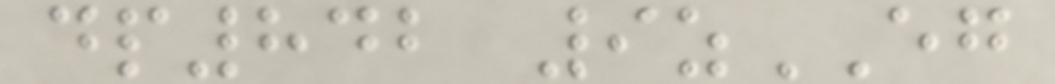dp842 9zEG
